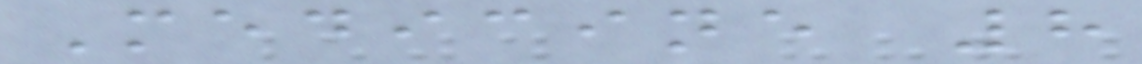Medicine 8
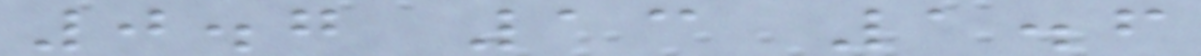0.7 13 1.6
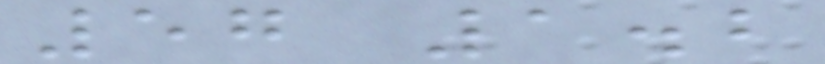57 1.2
